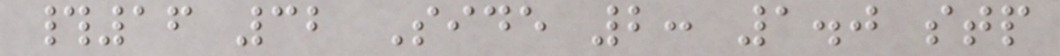#16 32 Side 2: 1.0 stp
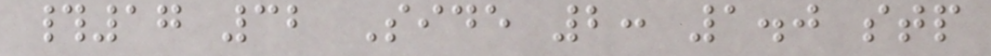#17 32 Side 2: 1.0 stp
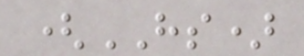(HS)
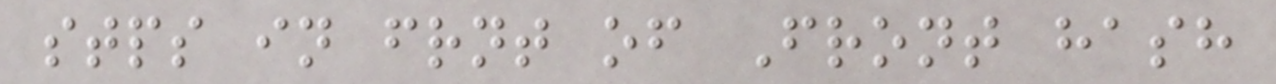stps in frnt of Front hash
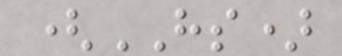(HS)
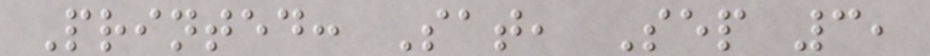Printed: Sat, Sep 3,
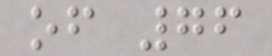of 76
